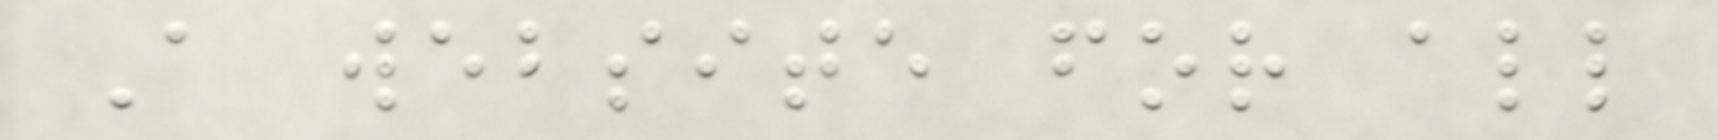A website for all
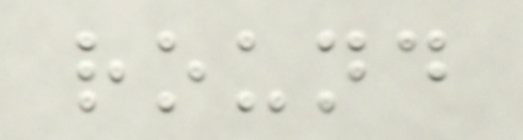round
